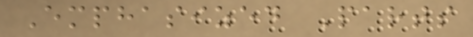Emphasized Parts
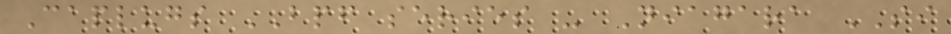Caplugs BPF series - Niagara SI
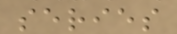series
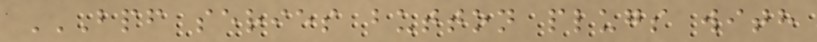BPF SERIES BUTTON PLUGS WITH
